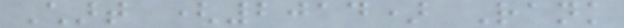Chart (2014) Rank
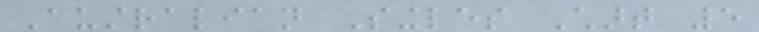Australian Singles Chart 5
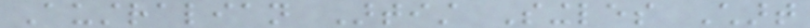Australian Artist Singles Chart
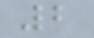2
